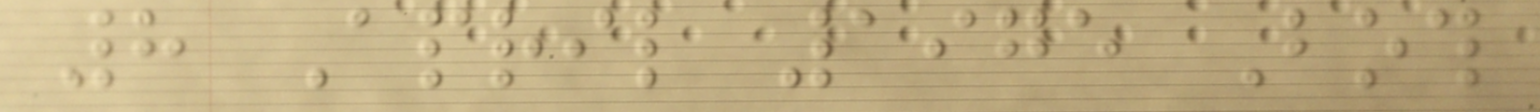8 April 1975 Both
